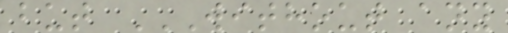but WITHOUT ANY
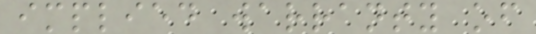implied warranty of
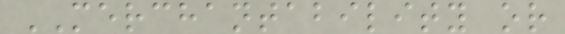MERCHANTABILITY or
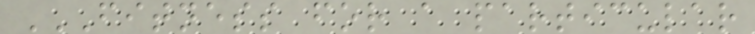FITNESS FOR A PARTICULAR
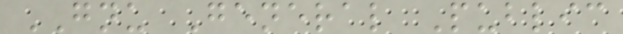GNU General Public
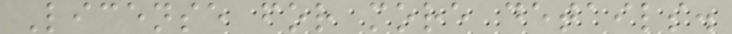License for more details.
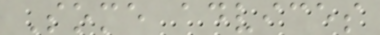Some advices
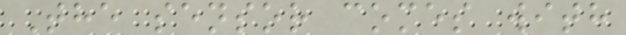The sensor comes with
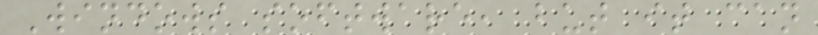Windows software, but it can
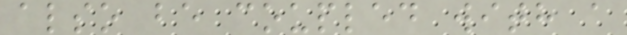also be coupled with a
